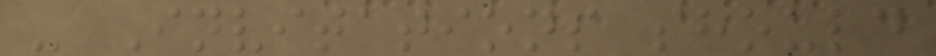- Invitations should
